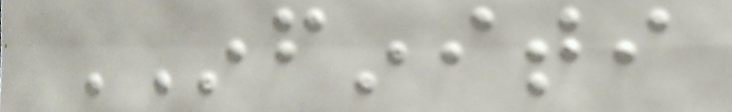INFINITI
